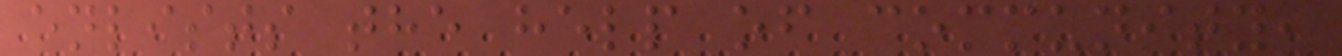enlists the help of community,
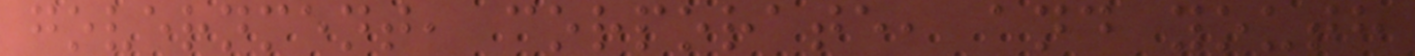government, corporate, and youth
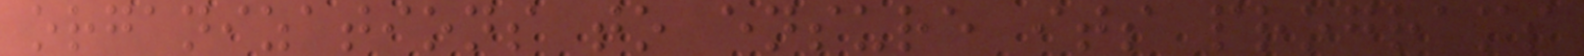organizations to ensure its programs
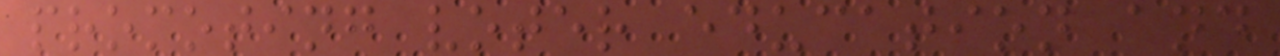promoting voter education and
